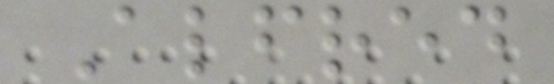Alfred
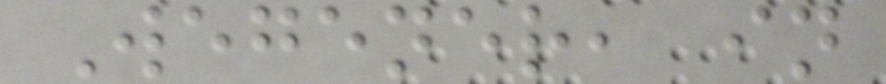Wegener, in
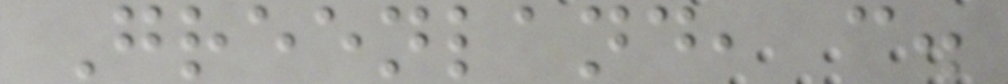Greenland, c.
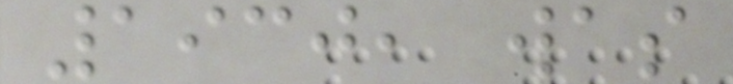1930, was
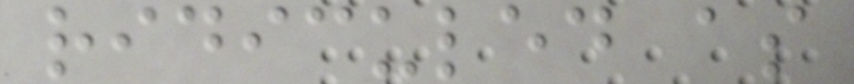ridiculed as
